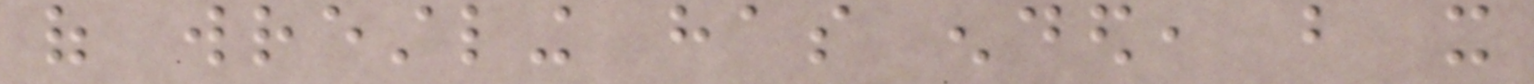of wrestling has ended, but it
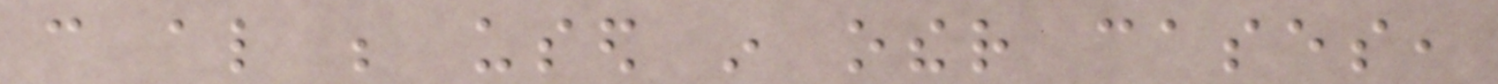can also be used in other cases,
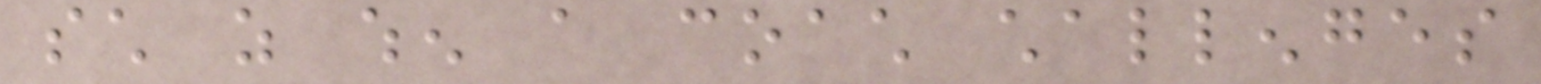such as when a coach challenges
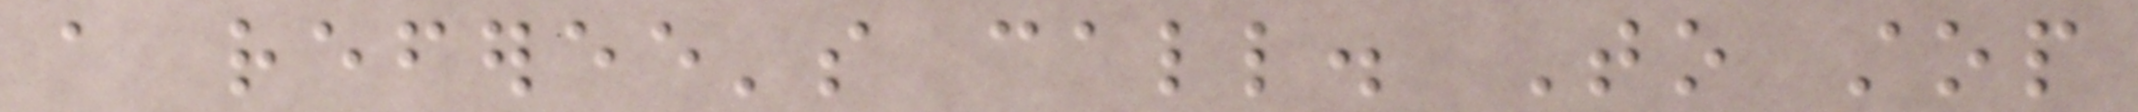a referee's call. To stop
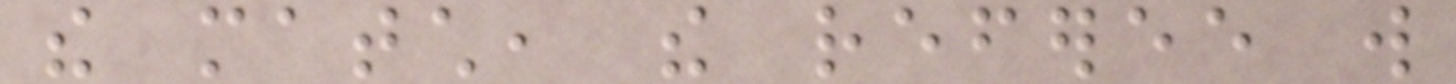the match, the referee will
